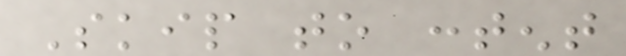Skip to content
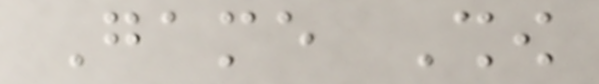Game Show
